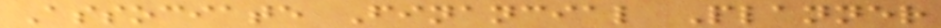Associate Financial Planner
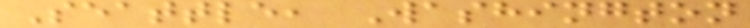Seattle, Washington
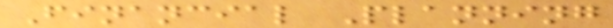Financial Planning
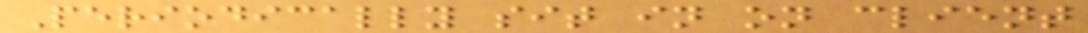Periodically sit in on client
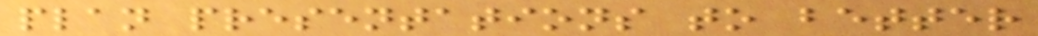plan presentations to better
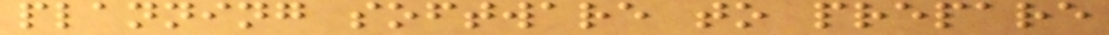planning software to prepare
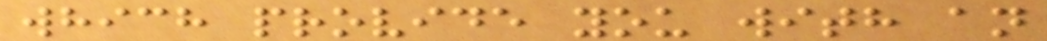which provide you with an
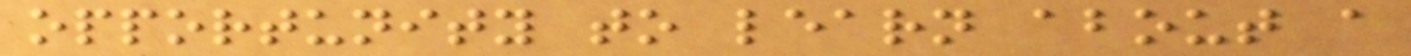opportunity to learn about a
